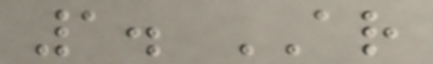1. AR
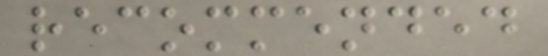recommended
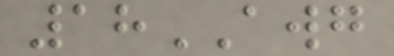18AWG
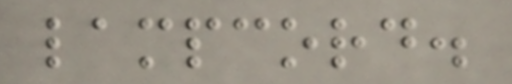lampcord.
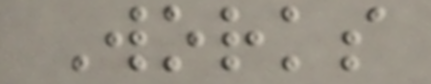Works
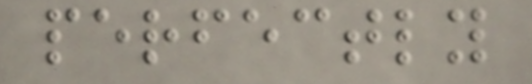perfectly
